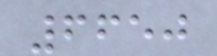6650
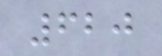620
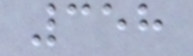358
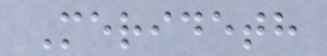Merideth
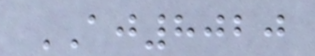AJ8020
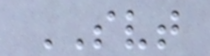SVT
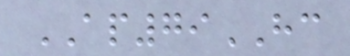AP79HC
